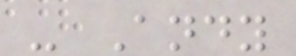- Andy
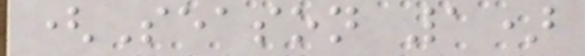(Season 1)
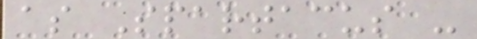as Spartacus -
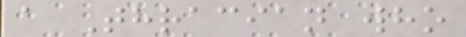a Thracian who
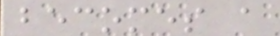becomes a
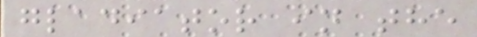gladiator in the
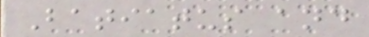Batiatus and
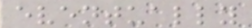eventually
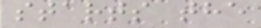starts the
